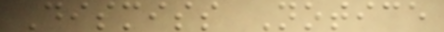Dismiss Notice
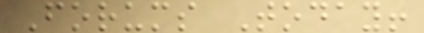Forums Today!
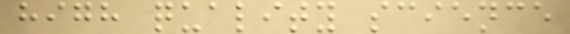high quality science
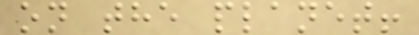on the planet!
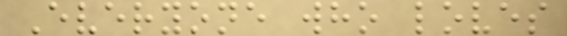Everyone who loves
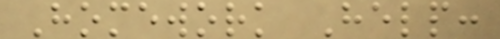Homework Help:
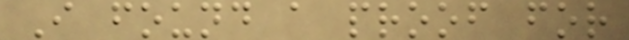I found a proof for
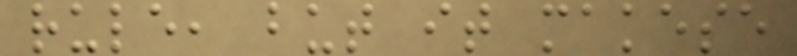rule, but it makese
